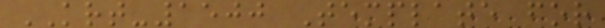KRT-1500 Template for
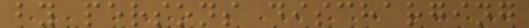by persons discharging
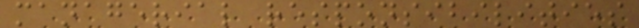managerial responsibilities
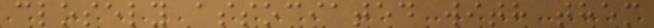closely associated with them
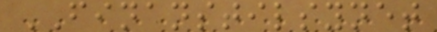FINANSTILSYNET
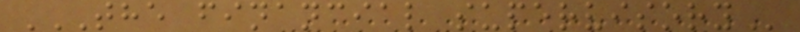THE FINANCIAL SUPERVISORY
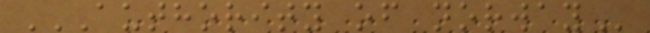AUTHORITY OF NORWAY
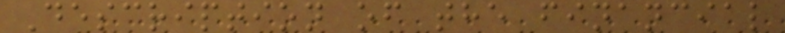Description of the financial
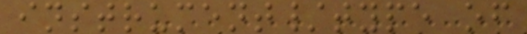instrument/type of
